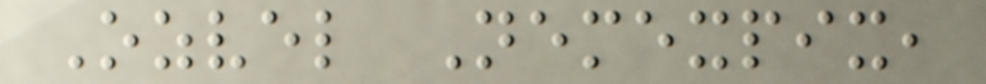Ozvel Nemexpix,
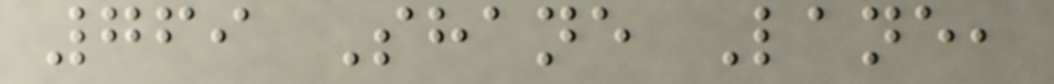769 Shane Lane,
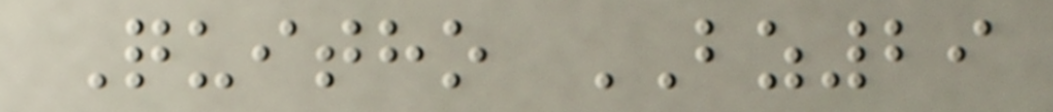Quitho BZ29
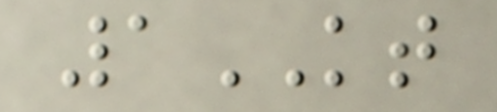1KT
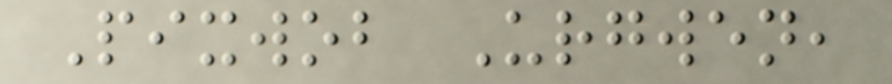Pixwob Urgwen,
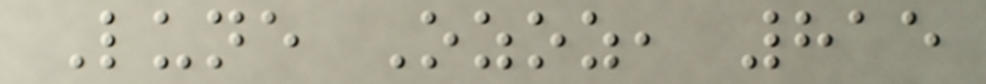Lune Ozoz, 815
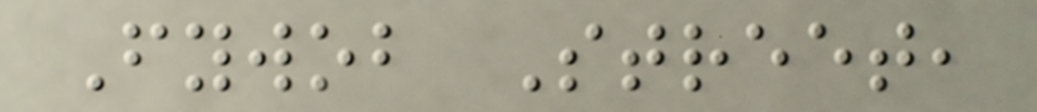Fywob Street,
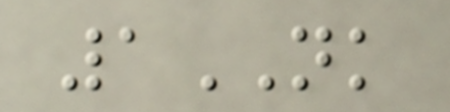1NK
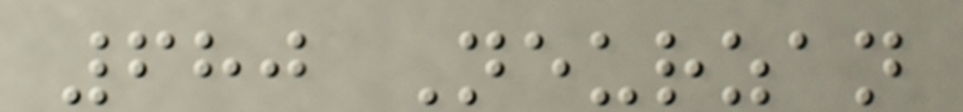680 Neurzan
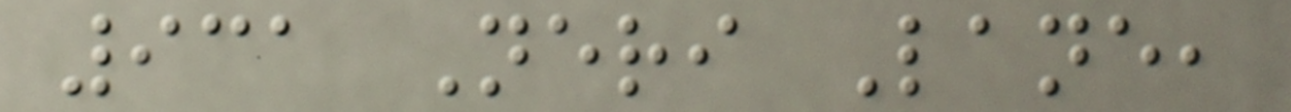931 Neri Lane,
